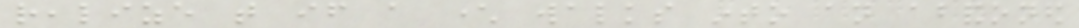realize that if a character walks into an abandoned
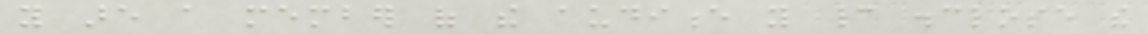you are a member of the audience you cannot disclose the
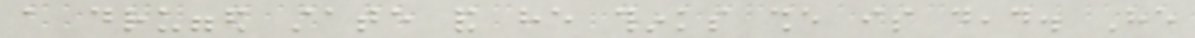a drugged state and he thinks she is dead. He
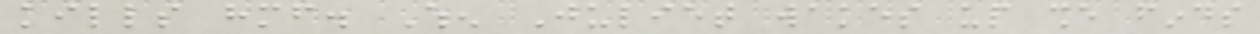kills himself. When Juliet wakes up she finds
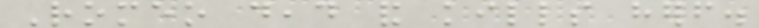Romeo dead and kills herself.
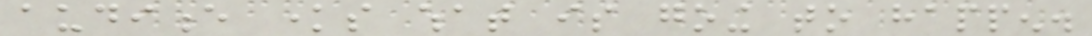audience knows what is going to happen.
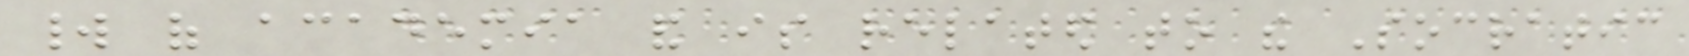world of academia and is related to the Socratic
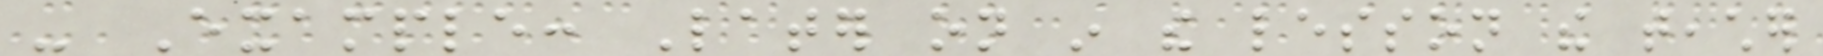- Example: Later on in the lesson the teacher
